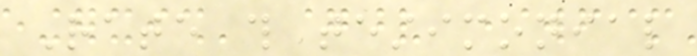Rate this testimonial
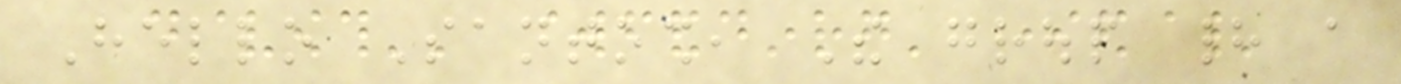Hello Santosh, The group had a
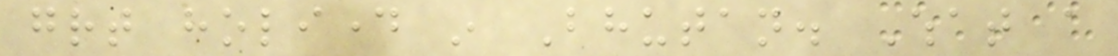great holiday in Bhutan. What a
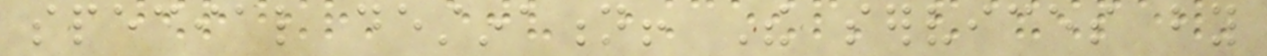special destination! The services by
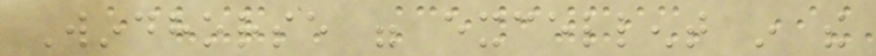Windhorse were excellent in the
